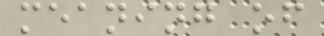meaning of
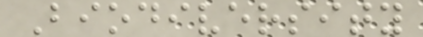Biodiversity
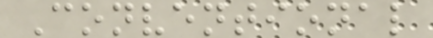Conventional
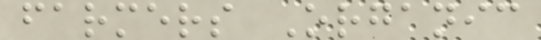farmers Organic
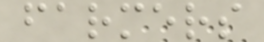farmers
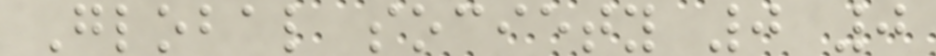Global society 0 0
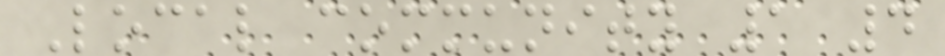Local community 1 4
